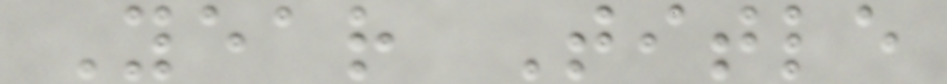Year Title
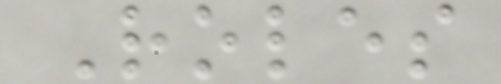Roles
